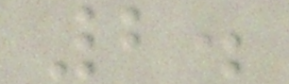2.
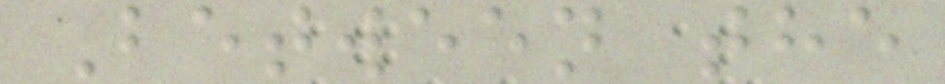Between the
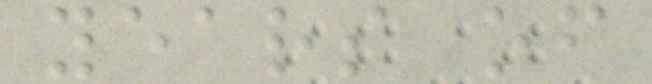years of
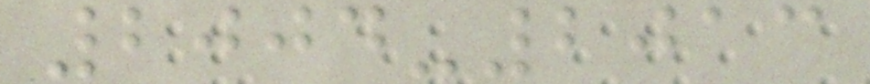2004-2013
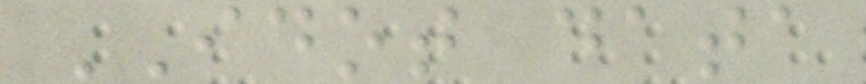IDOT data
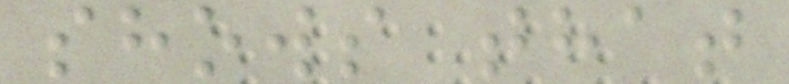shows that
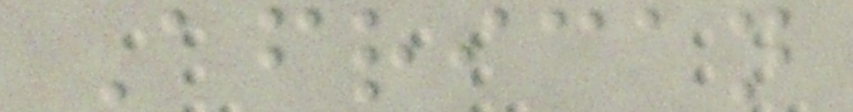African
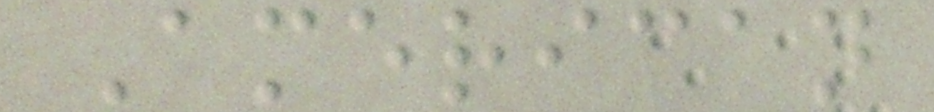American
